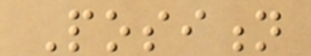Position
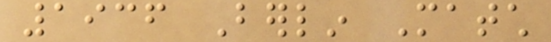1936 Berlin Match
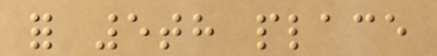for 5th place
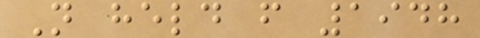Not held from 1948
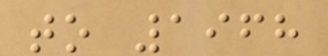to 1968
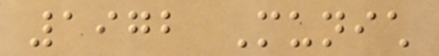1972 Munich
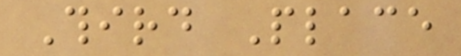Third Place
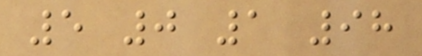5 0 1 98
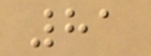81
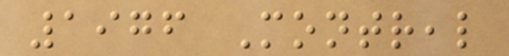1976 Montreal
